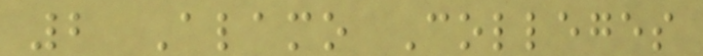2 Alamo Colleges
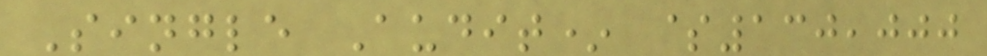Single Audit* $130,000
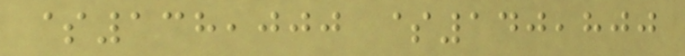$138,000 $140,800
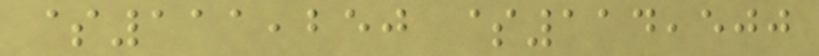$111,250 $114,500
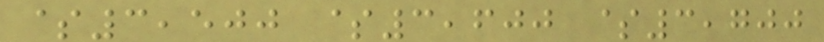$3,500 $3,600 $3,700
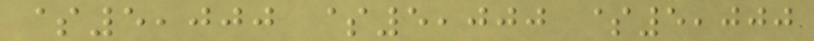$5,000 $5,000 $5,000
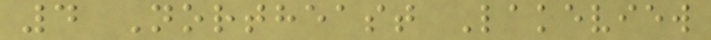4 Northeast Lakeview
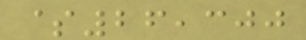$26,300
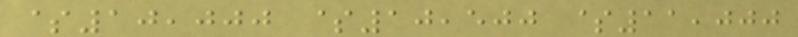$10,000 $10,500 $11,000
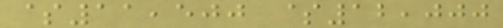$11,500 $12,000
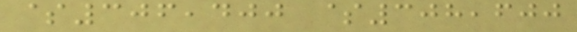$306,400 $308,600
